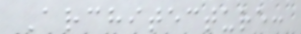Architecture:
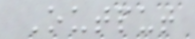Output
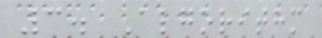3. Algorithm
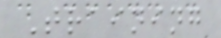Training
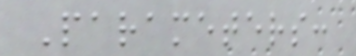Parameters:
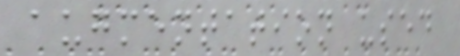augmentation used
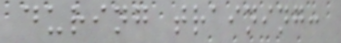during training:
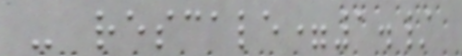- rescale=1./
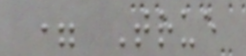= True
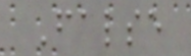False
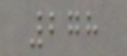278
